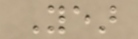Year
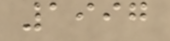1997
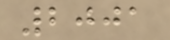2001
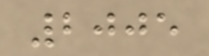2005
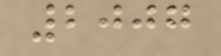2007
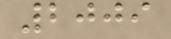2009
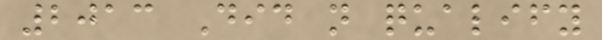2013 Did not qualify
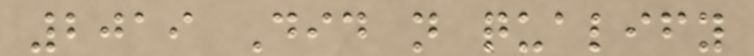2019 Did not qualify
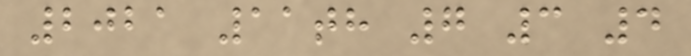2021 11th 7 3 4
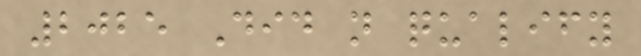2025 Did not qualify
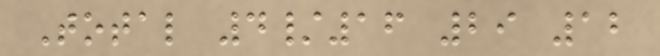Total 4/16 29 12
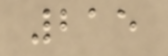215
